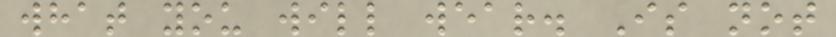what you will wear. Is not
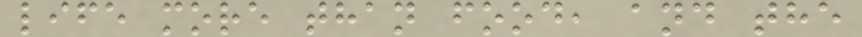life more than food, and the
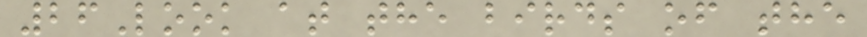26Look at the birds of the
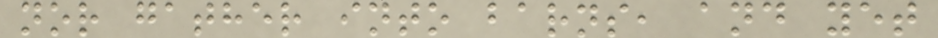nor gather into barns, and yet
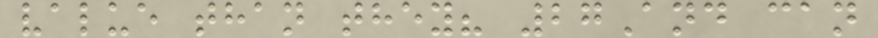value than they? 27And can
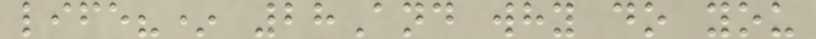life?* 28And why do you
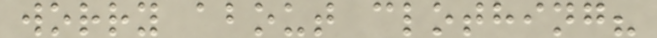worry about clothing?
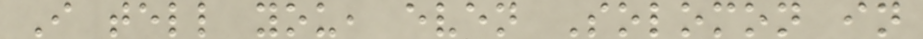I tell you, even Solomon in
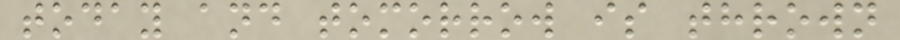today and tomorrow is thrown
